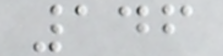146
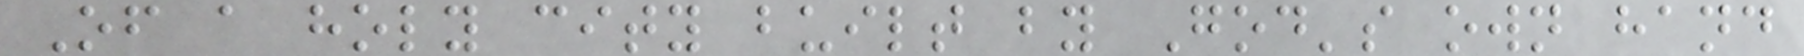Of a holy city built by God's own hand
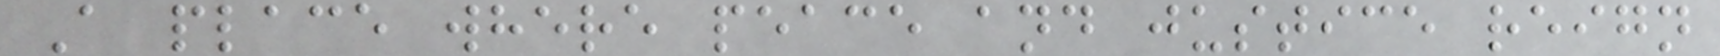A place where peace and justice reign
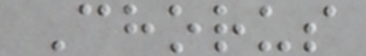Chorus
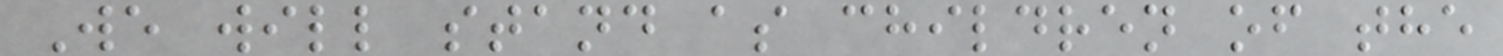We will stand as children of the
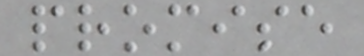promise
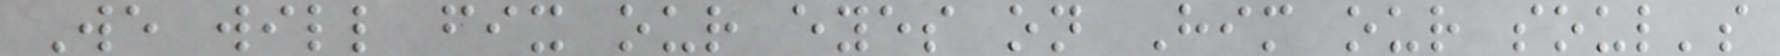We will fix our eyes on Him our soul's
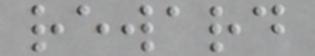reward
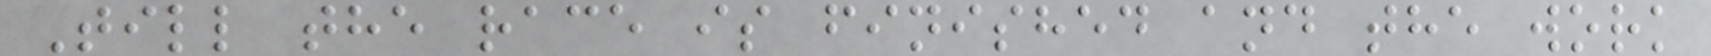Till the race is finished and the work
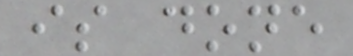is done
